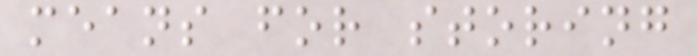means for storing
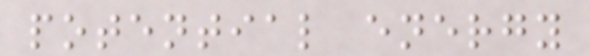potential energy
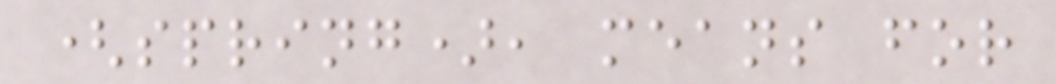(spring), means for
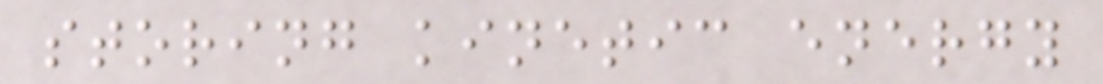storing kinetic energy
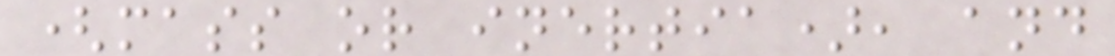(mass or inertia), and
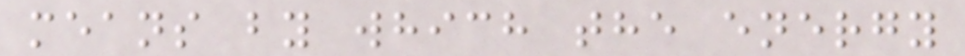means by which the energy
